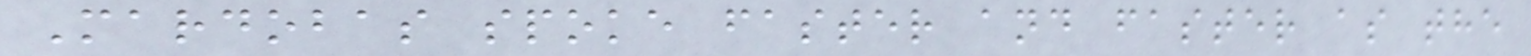Mardobas spoke faster and faster as the
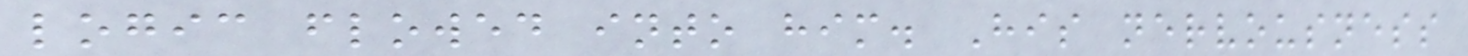logic flowed into him. His nervousness
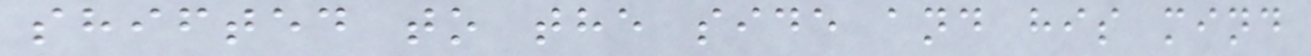shifted to the side and his mind
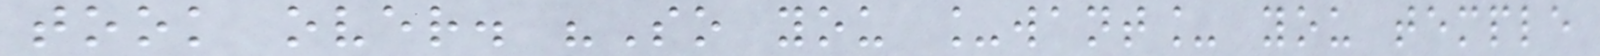took over. "So you _want_ you temple
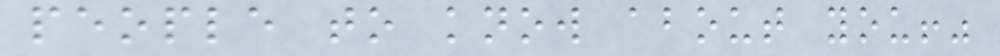people to know about you!"
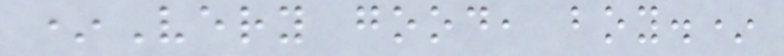*Very good, boy.*
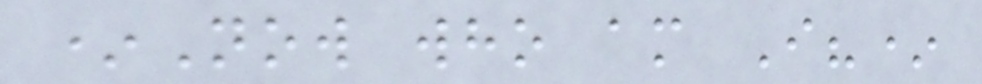*Now who am I?*
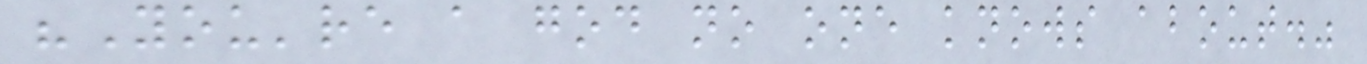"You're a god no one knows about."
